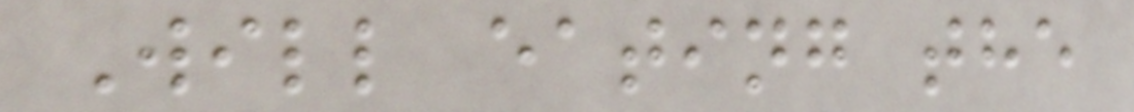Will eating the
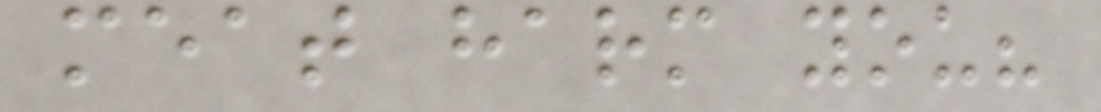meat harm you?
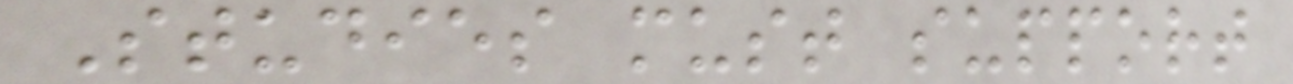Studies must support
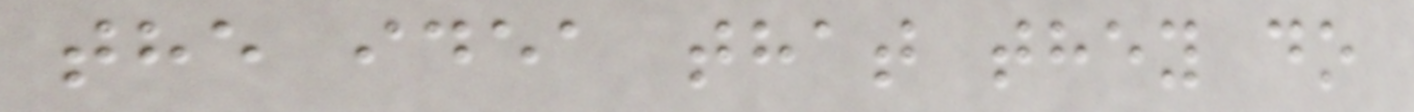the idea that they do
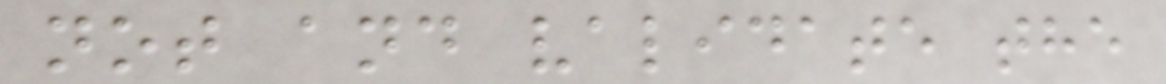not and validate the
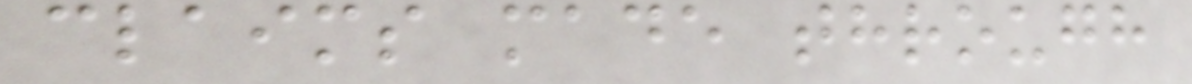claims made through
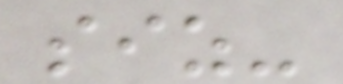siz-
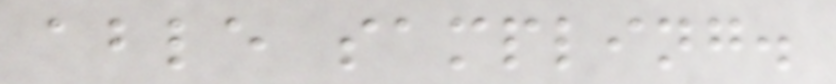able sampling.
